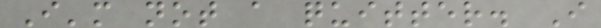I'm not a quitter. I
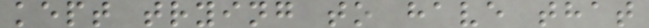kept trying to have that
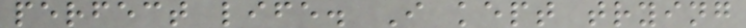perfect life. I kept trying
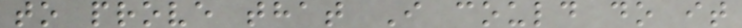to prove that I could do it
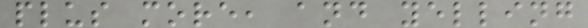plus more, and yelling
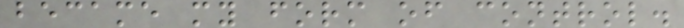became my form of control.
